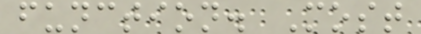function. Most
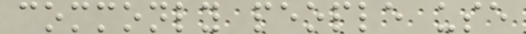commonly people use
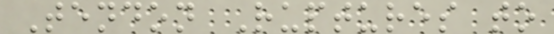Tendon Ruptures to
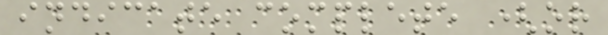indicate complete (or
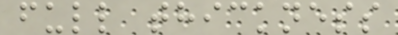full thickness
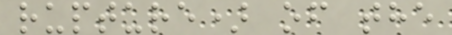rupture) of the
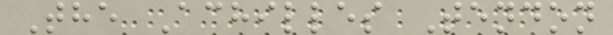The Achilles Tendon
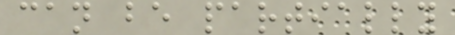can be partially
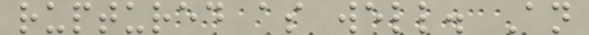ruptured as well. An
